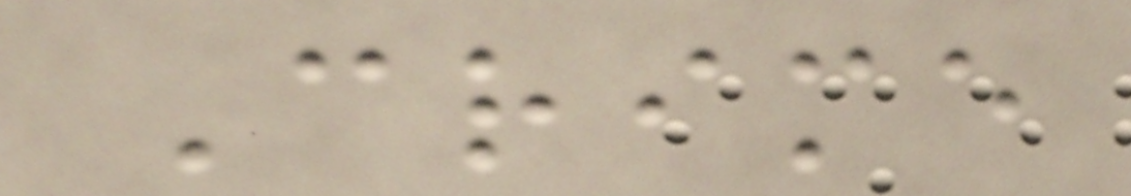Crime
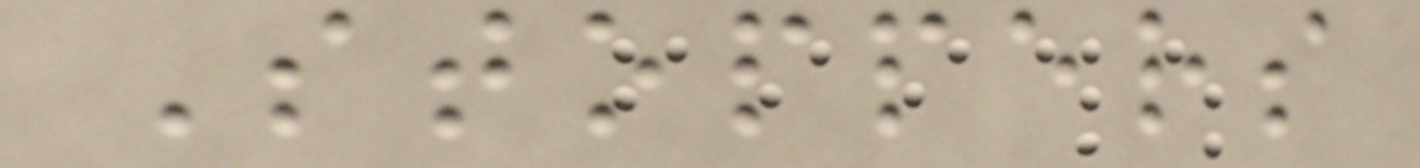Stoppers
